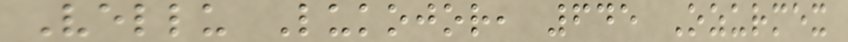Vellu Lukojor, 645 Ozurmex
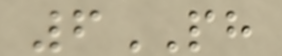6PH
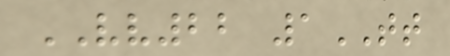VV22 1TT
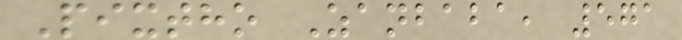Pixtho Zanbaba, 571
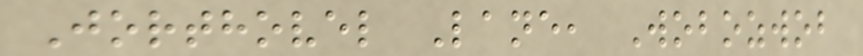Jorthovel Lane, Wobozwob
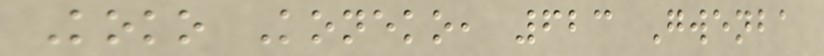Koko Koneko, 623 Gwenba
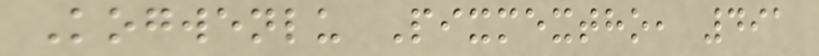Kogwenlu Pixmextho, 491
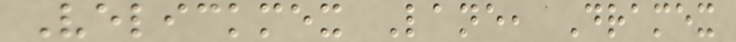Velickmex Lane, Dramex
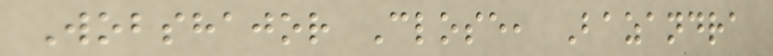Wobshajor Close, Bazandra
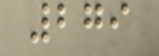279
